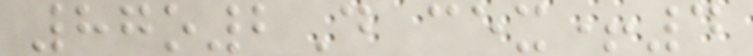87o2D cex+4
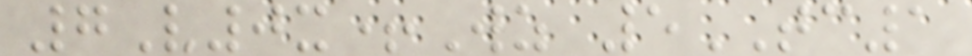7V0x+Wz 5TC1
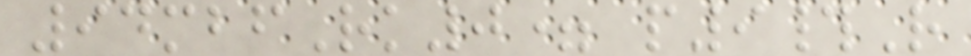94mbfRk0= p9#R
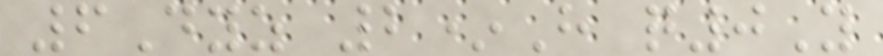6Dyz 2*H q0Y
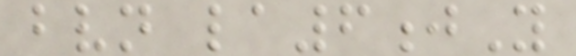bvn la6jY
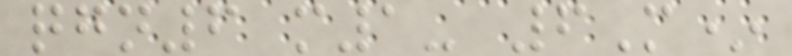qgn6 m1- 6M*
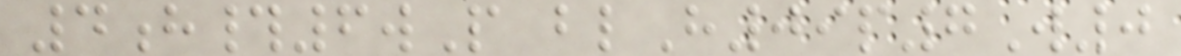4h#6wP blH09p7W0
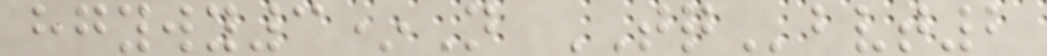hgywy3*N TQbvt2
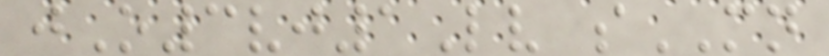jO3vj1Lv sMN
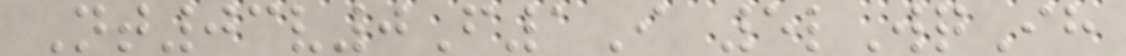Nt03v0F1I 5lWqIh
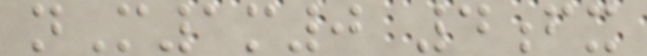nM1m0 4fx
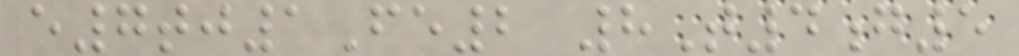e7tj1Fe2 8T4g5
